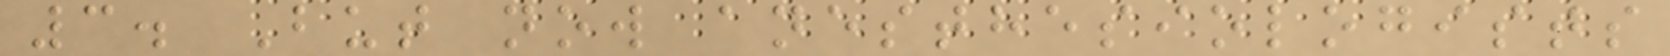3. But now anesthesiologists
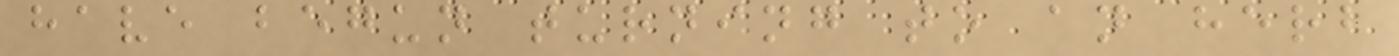have begun turning to an herb
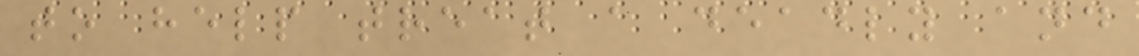to help treat a deadly and
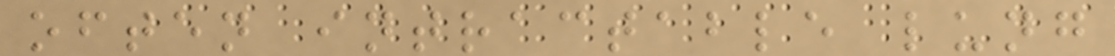often intractable lung
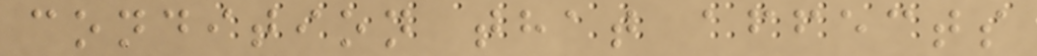condition that affects
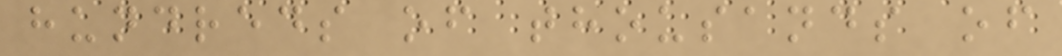hundreds of thousands of
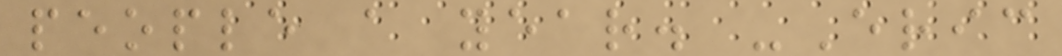people a year. -Eric
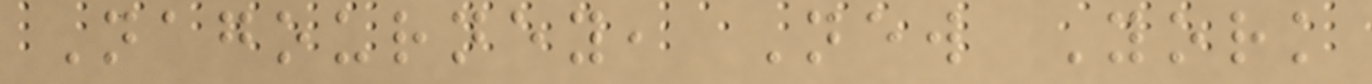Nagourney, New York
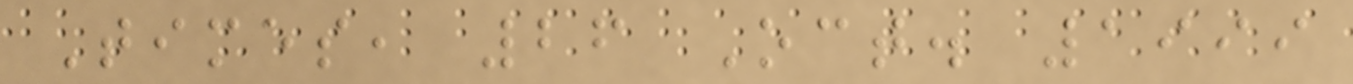Times, 26 Oct. 1999
